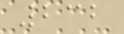232
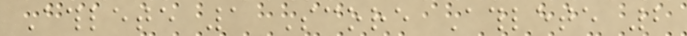Athlete 1 Score Athlete 2
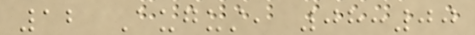12 August, 08:00
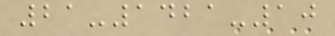21-1421-10
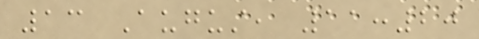13 August, 11:20
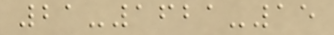21-1621-15
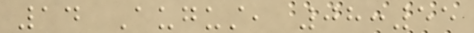14 August, 08:55
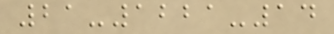21-1221-14
